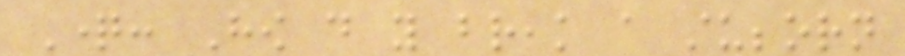Question: How do you break a stubborn
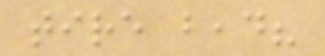tire bead?
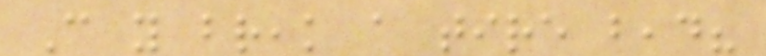Can you break a tire bead?
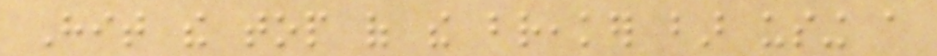Hit the top of the breaker bar using a
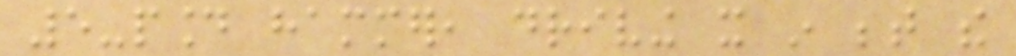5-pound hammer, driving it in between the
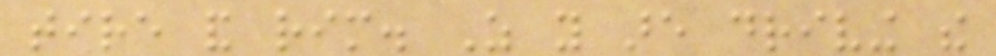tire and rim. As you are driving the
